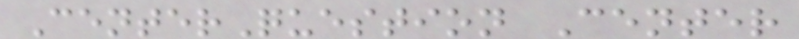CenterQuestion Center
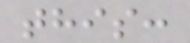this:
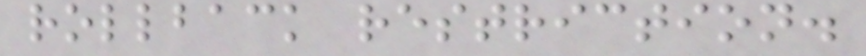rollback restriction.
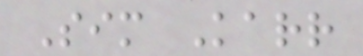Sim Karr
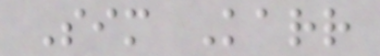Sim Karr
